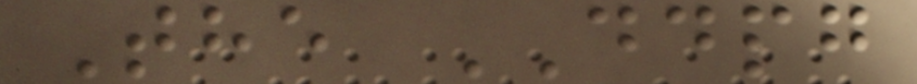The DDPG
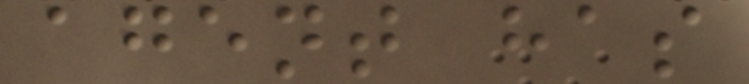agent has
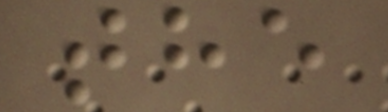the
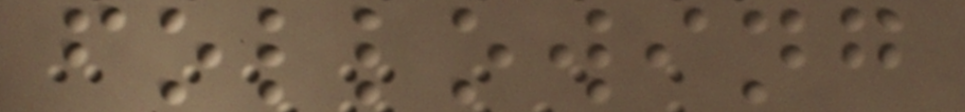following
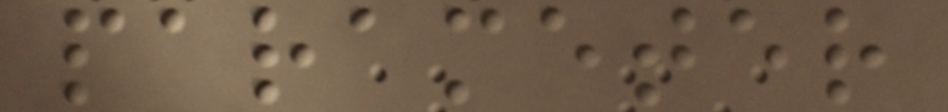parameter
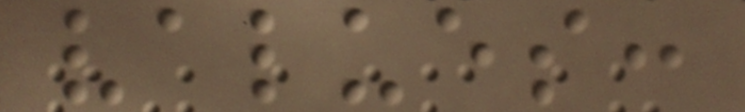values:
